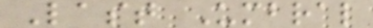Last Umbral
